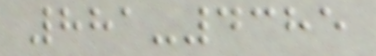881-4385
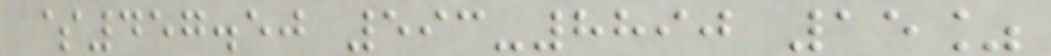$457.50 593-8890 15%
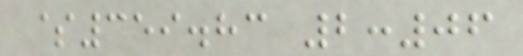$359.83 2:06
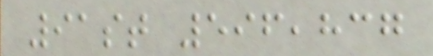91st 596,837
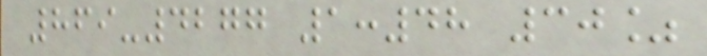869-4277 1:48 30%
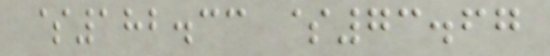$182.33 $73.67
